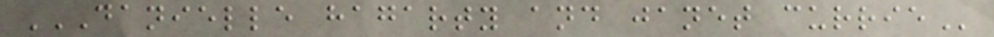DANIELLE HAGARTY AND JANET CURRIE
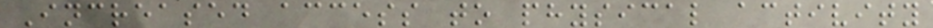Increased access to physical activity
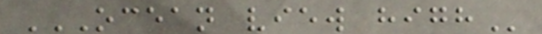OCEAN VIEW HIGH
